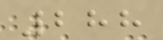288
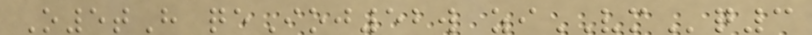O5tH qeIoj52w ziVMq3
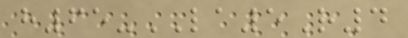h65-LA5R4
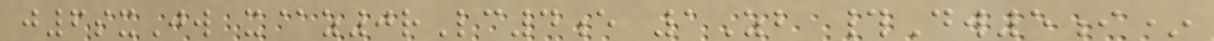j6sxJw x@z0rLc4e 1Zb #Dw5i*
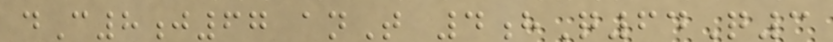dC8j67 anT 4hQ64Q3
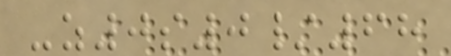-z0s0/68
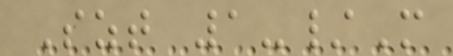Szt 1-/M
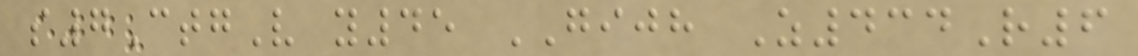s7CtgV y45 GIJH Z434R6
